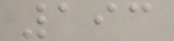193
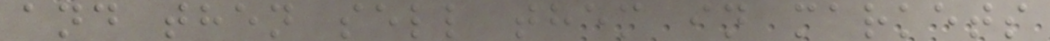and then sell them in markets
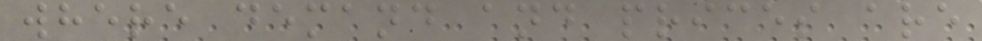where demand and prices are
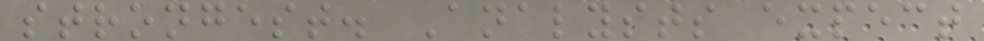strongest. Analysts expect
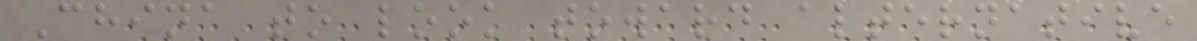China to look toward alternative
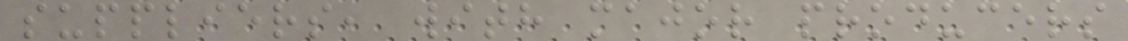suppliers, with major producers
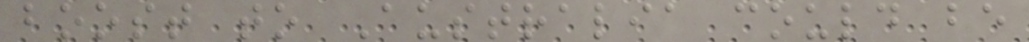boost to Australia could be
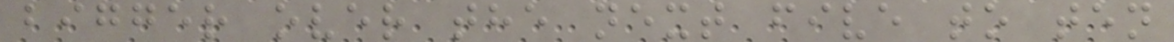bigger over the next five to ten
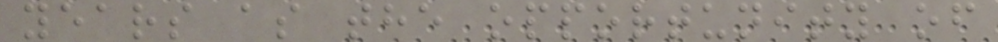years as the opportunity of
